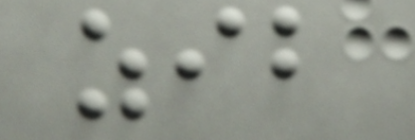zib
